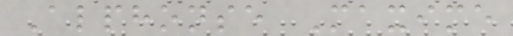Alphonse Maxime
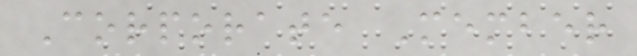Corporate Member
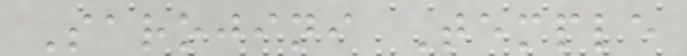Sarojini Temple
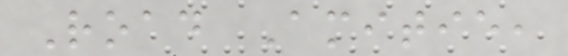Road Amitie,
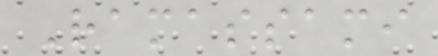Ramassami
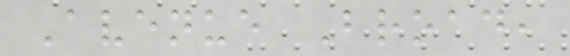Avenue Broad,
